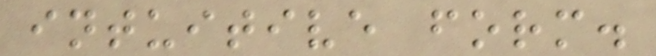intuitive form.
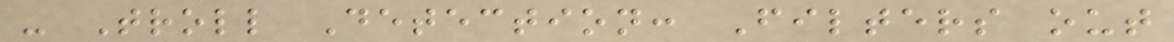- Troll Detection: Filters out
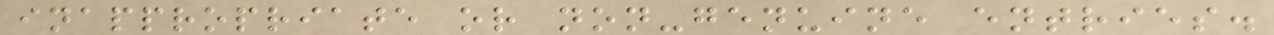inappropriate or non-genuine entries.
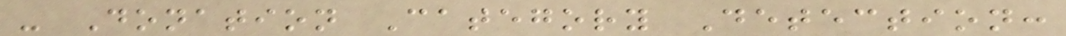- Donation Category Detection:
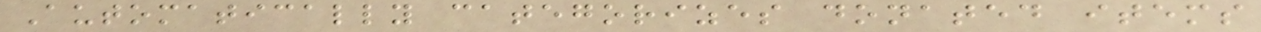Automatically categorizes donated items
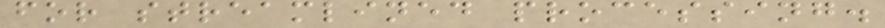for streamlined processing.
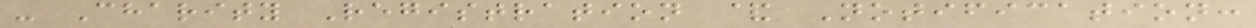- Charity Registration & Notification:
